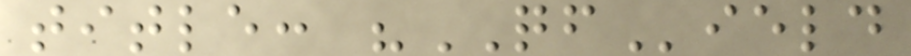title: "QField
